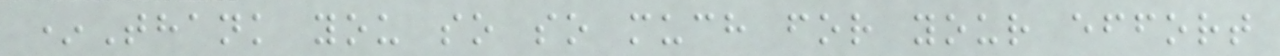*Thank you so so much for your effort
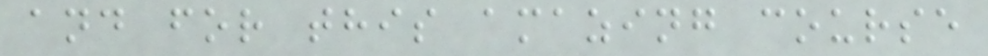and for this amazing course
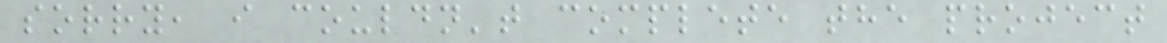sorry, i couldn't complete the project
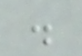.
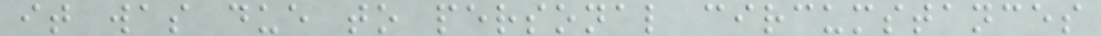it was due to personal circumstances
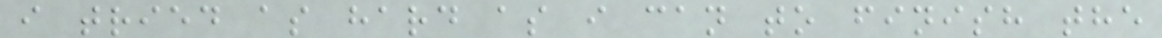i tried as hard as i can to finish the
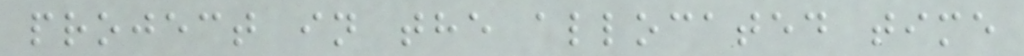project in the allocated time
